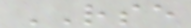RSE
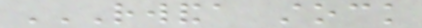RWANDA STOCK
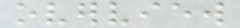overview
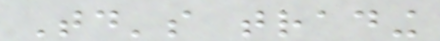Today's trading
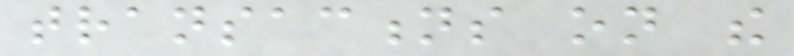transactions on the
